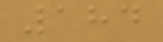184
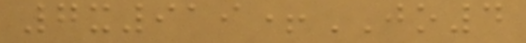7x919+JO4
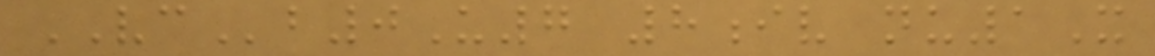VCb0U7 8iv nu1X
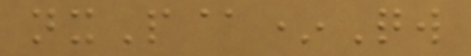nxP@*Qw
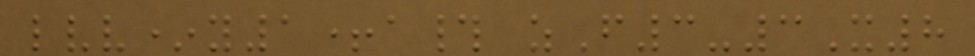lvv*y1+a# zF3-3X8
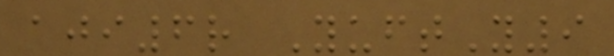aji6r YuftY9
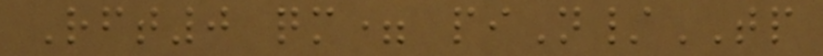Rft0 qm= piN/TP
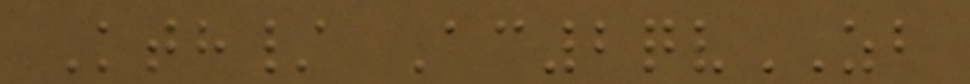Kth/ Ac2qvZB
